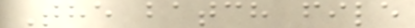The batch file
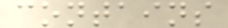contains
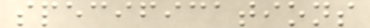specifications
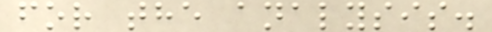for the analysis.
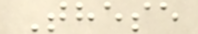These
